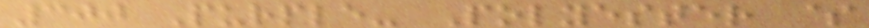300 Purple- Polyester $
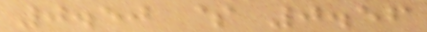0.50 $ 0.56
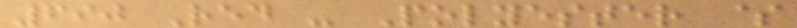690 Red - Polyester $
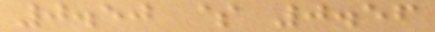0.50 $ 0.56
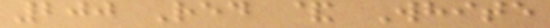200 Red & White
